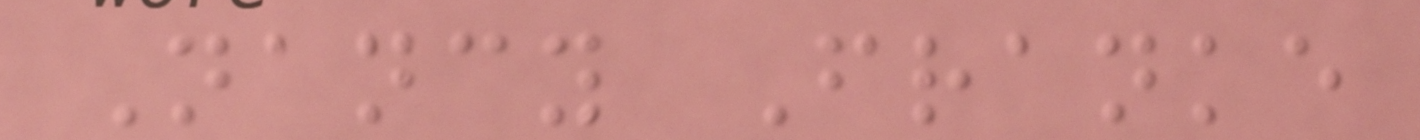Nancy Franke
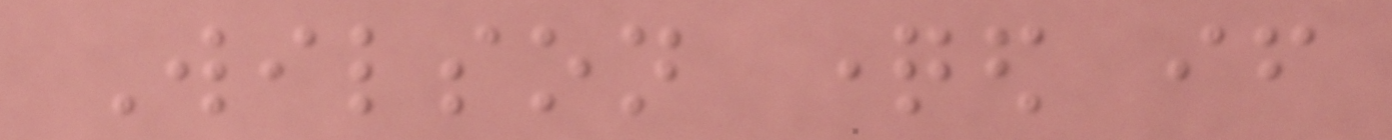Wilson questioned if
